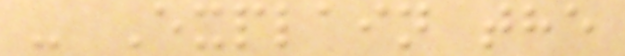- Explain the
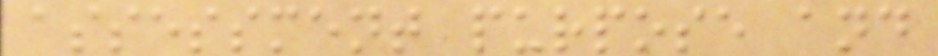assessment purpose and
